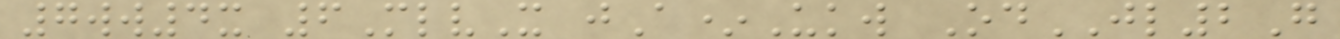7ww4x 6MlvX jA*Ukw OdJL2G
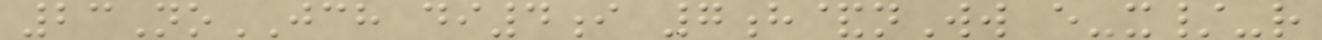23NoJCH di4i 7h&nWw e-x/-r
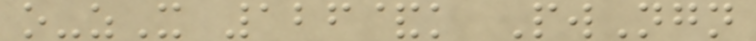o-zX 126&k PwNgn
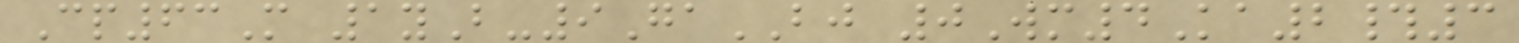Cp63M 1yB-9GaBJ 0Wm4Ka2#3
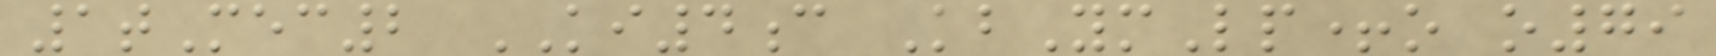1tMec2 KI4c KbYmLp+o o79
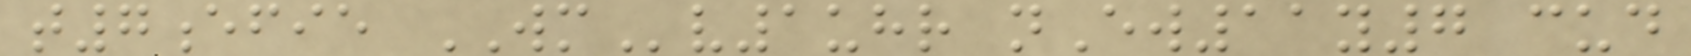t7efie WMv1uhr nEw11y7 cud
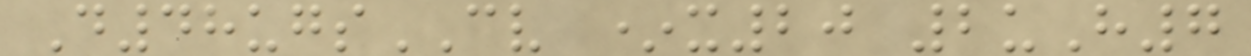D48ugsCV *x20 2uH7
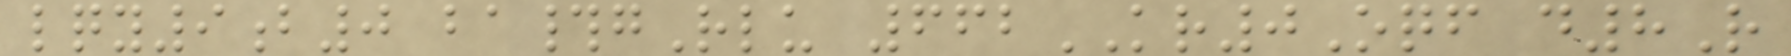lqy9b0 ba#gRlu 662KR0Oqf d8R
